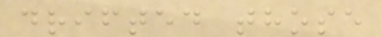drifted those
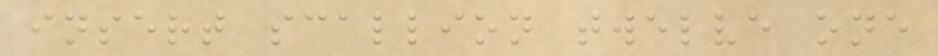insert scallion twelve one
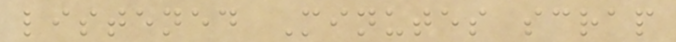listened Minutes scrap
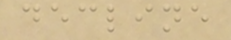decline
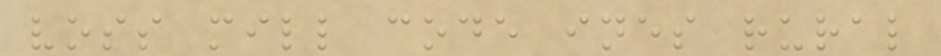voss mill code ines rural
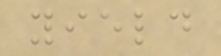yield
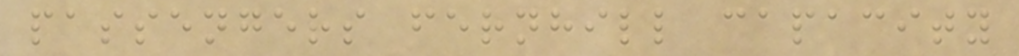passengers fernhill capacity
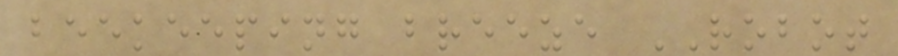beekeeping breeze ROBOT
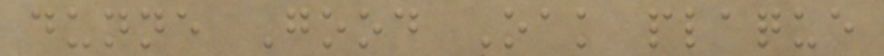dunne Good Oak plaque
